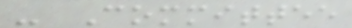- Committee
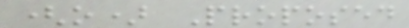(o) Proposed
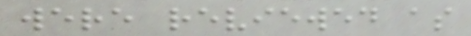were reviewed as
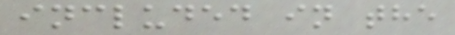included in the
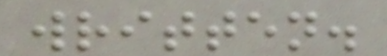written.
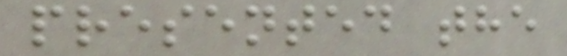presented the
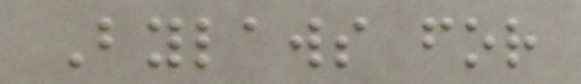Bylaws for
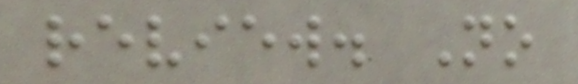review. No
